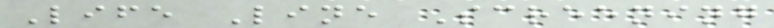Life Line Screening
